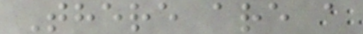There are a
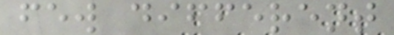few different
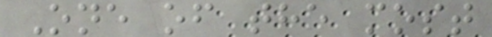One of the most
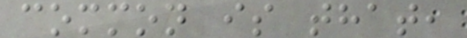common is that,
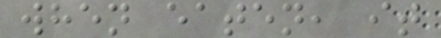when eaten, it
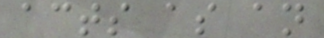acts as an
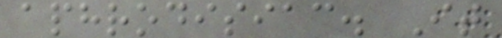aphrodisiac. It
